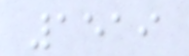1519
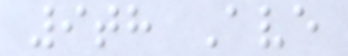9th Ave
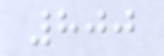800
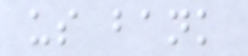us bank
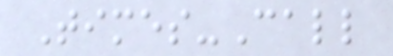Times-Call
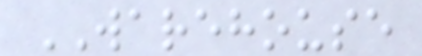WAREHOUSE
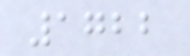1722
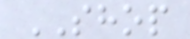SHOP
